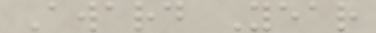Award Year
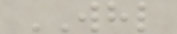WHL
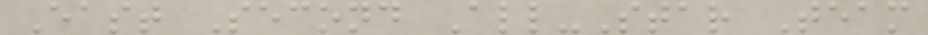East Second All-Star Team
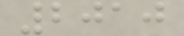2010
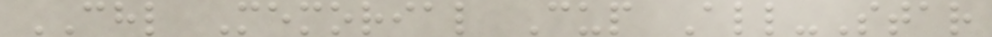CHL Memorial Cup All-Star
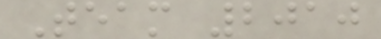Team 2010
